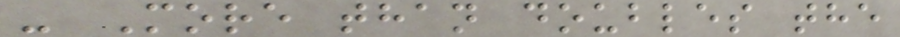- More than doubles the
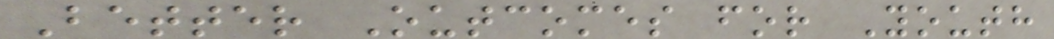Better Outcomes for Youth
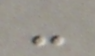-
